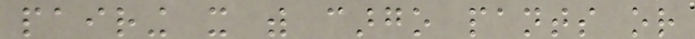pairing it with cargo pants or
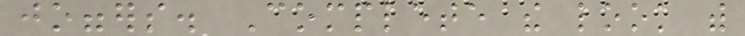joggers. Complete the look with
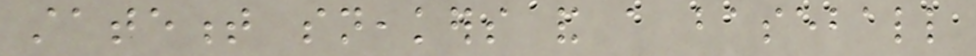statement sneakers and a baseball
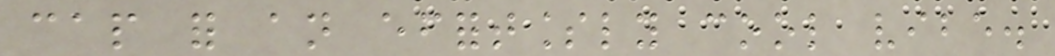cap for an effortlessly cool vibe.
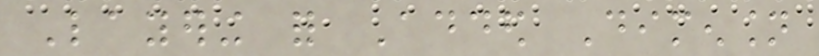Layering for Added Dimension
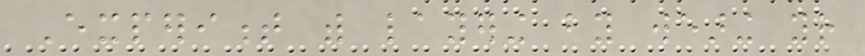Experiment with layering by wearing your
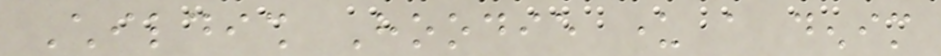Childish Hoodie under a denim
